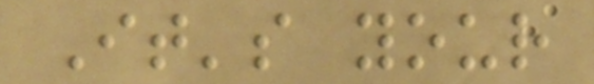It's your
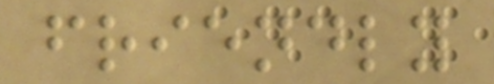friendly
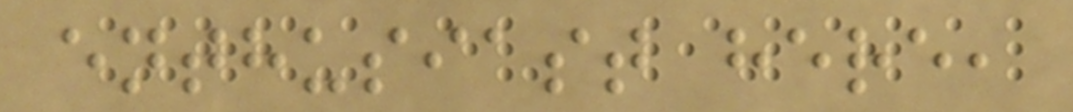enthusiast here,
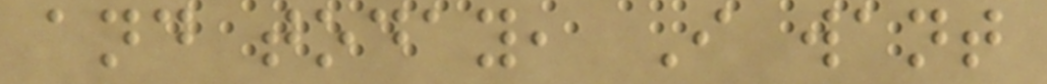and today, I want
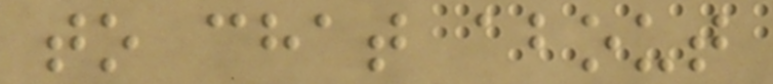to chat about
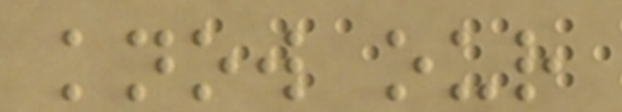know our
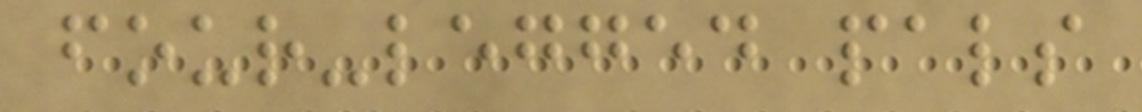four-legged pals
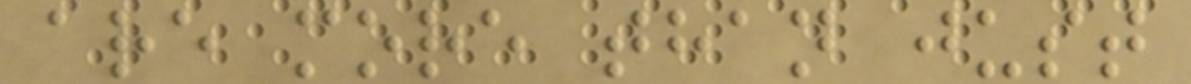are more than just
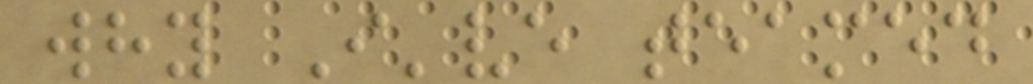why I've teamed
